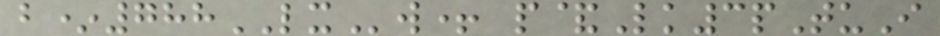b*788LXw+ p&Lk3pTuI
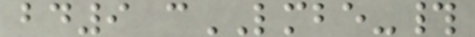bd9 cLMBE-#
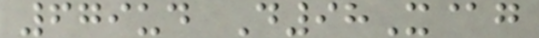679ud D98X@g
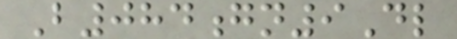B084gn9Dl
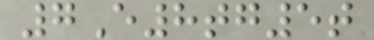7E8tg5t
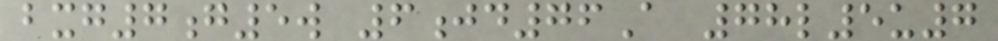bxg7g5w 6jd76A 78l5u7
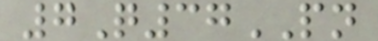7Q37PN
